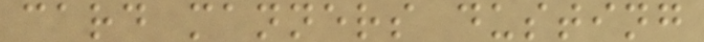card manners dusting
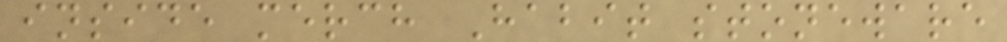inside merch Habit stoneware
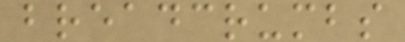breadcrumbs
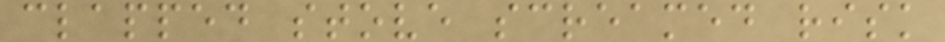clapped stove screamed risk
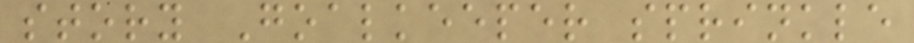story Goalkeeper sprinkle
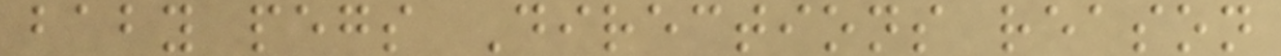baby pegs Directions reason
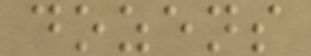dozens
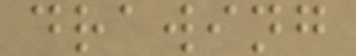drawing
